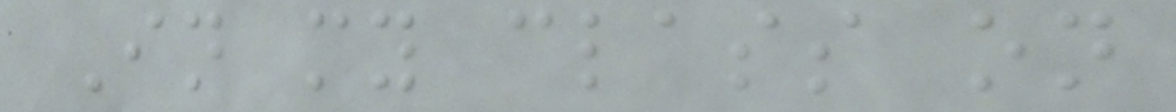In my class on
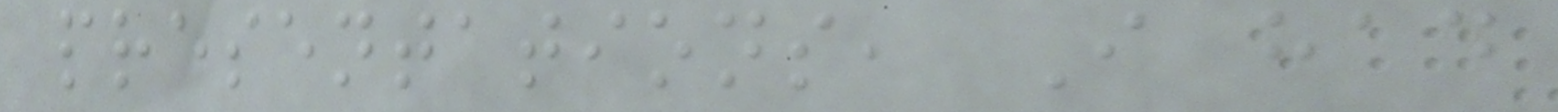presentations, I had
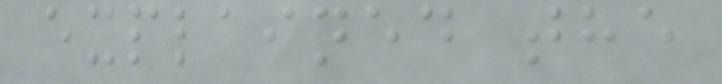explained the
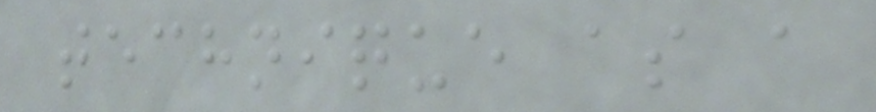technique as a
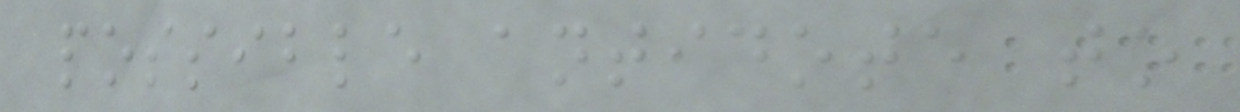possible antidote to
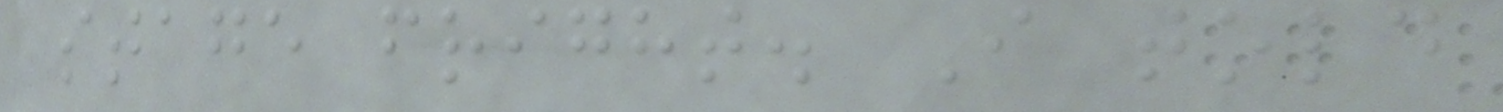stage fright. I told
